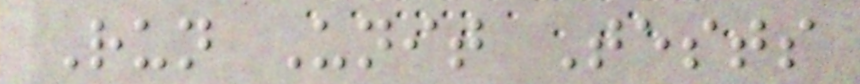Run Unit Tests
